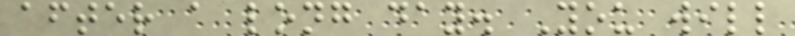after a long day. You will
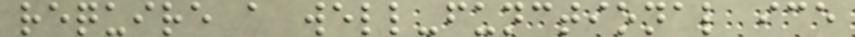require a well-functional ice
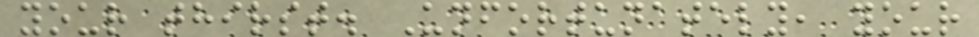your thirst. Unfortunately, your
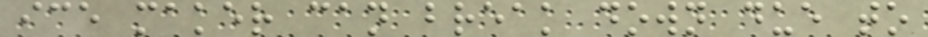ice maker can break down due to
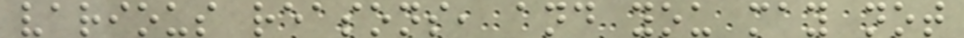various reasons, and you may not
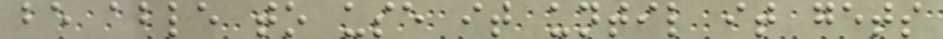be able to use it until it gets
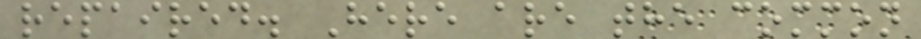repaired. Here are the common
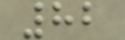82
